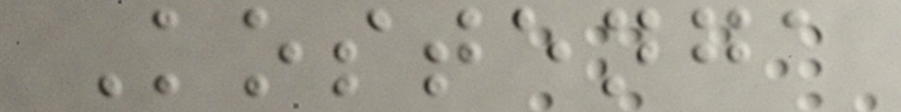Kostenga
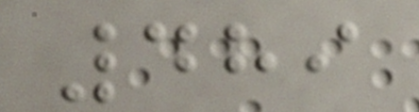489
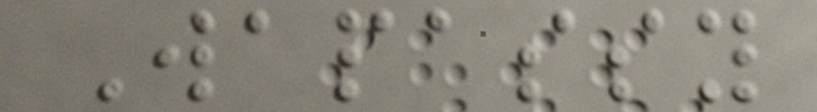Wapassy
